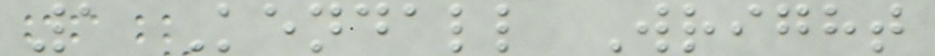1 Kendall Wright
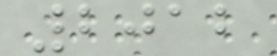2012
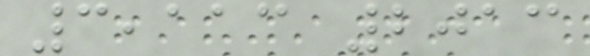3,113 2013
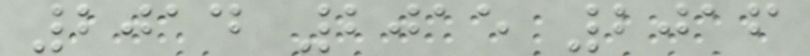2014 2015 2016
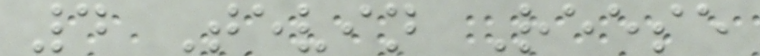4 Tevin Reese
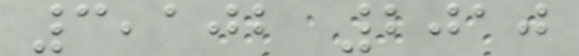3,102 2010
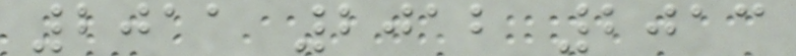2011 2012 2013
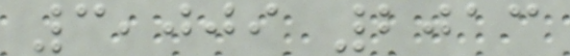3,009 2013
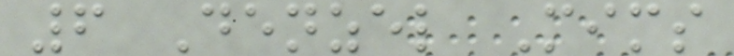6 Denzel Mims
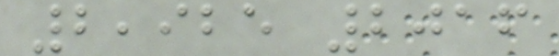2,925 2016
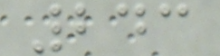243
